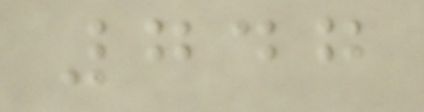747
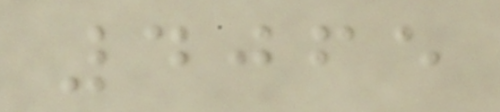4065
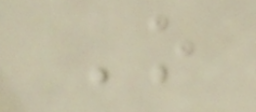O
